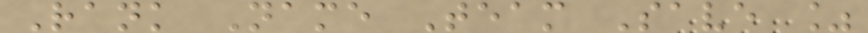Rank Name Team Save %
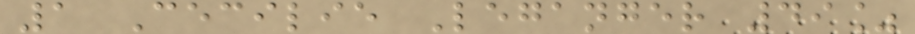1 Cecilie Leganger 49%
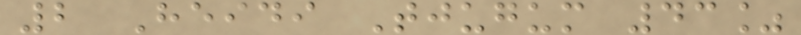2 Heidi Tjugum 43%
